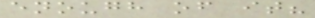enough of it?
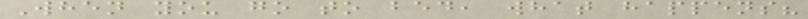When you go to bed, what happens?
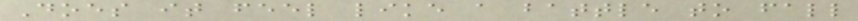Does it feel like a battle to fall
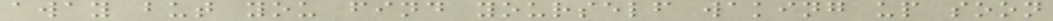away but you find yourself waking up soon
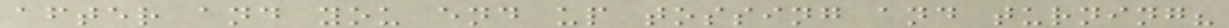after and you end up tossing and turning?
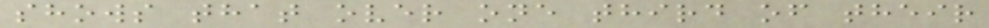shows that over one third of their
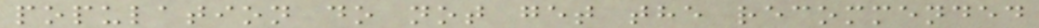population do not get the recommended
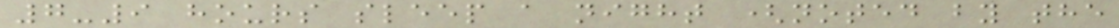7-9 hours sleep a night (noted by the
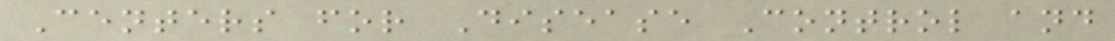Centers for Disease Control and
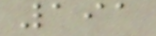191
